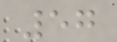57
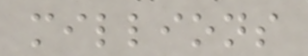millions
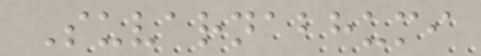Suvarnabhumi
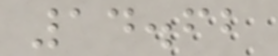14.62
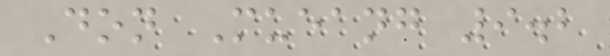Don Mueang 9.2
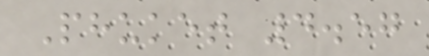Phuket 4.57
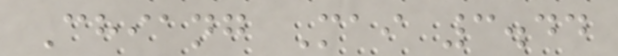Chiang Mai 3.44
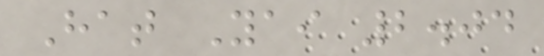Hat Yai 2.04
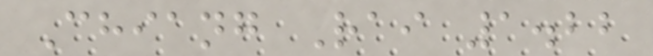Chiang Rai 1.22
